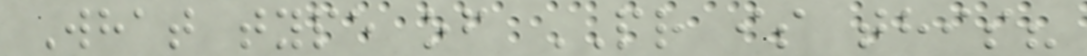What type of PR is this?
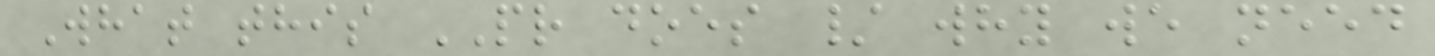What this PR does / why we need
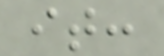it:
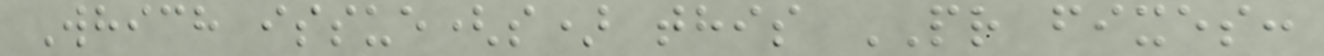Which issue(s) this PR fixes:
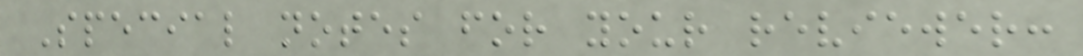Special notes for your reviewer:
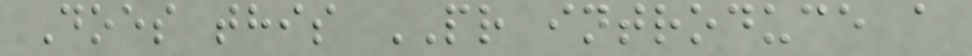Does this PR introduce a
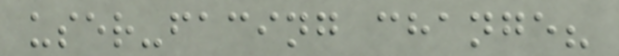user-facing change?
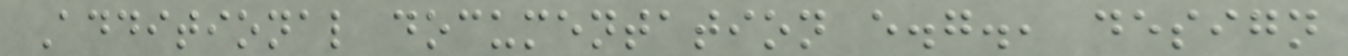Additional documentation e.g., design
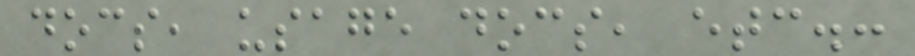docs, usage docs, etc.:
